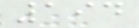194
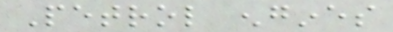Petrol engines
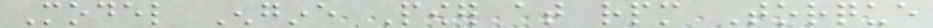Model Engine Power at rpm Torque
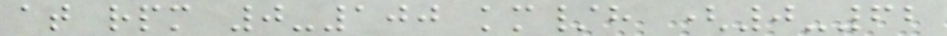at rpm 0-100 km/h (0-62
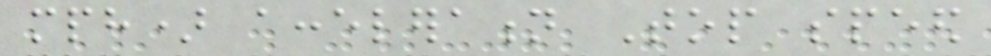mph) acceleration Top speed
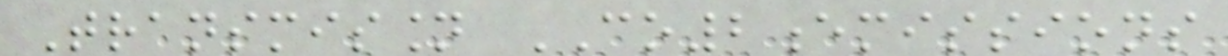Transmission CO2emissions
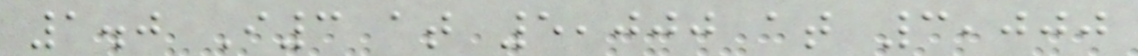1.0 I3 at 5,000 at 3,000
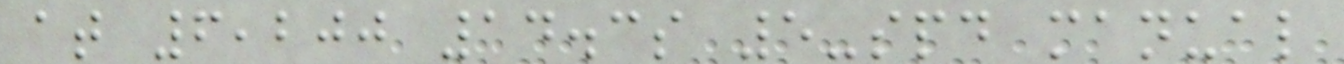at 6,200 14.3s 5-spd manual
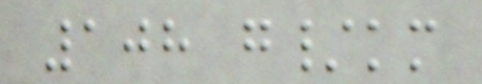108 g/km
